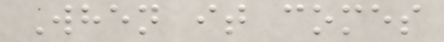When it comes
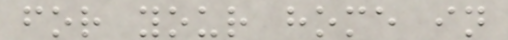for your home in
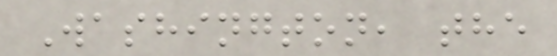Washington, the
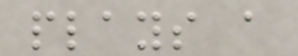plays a
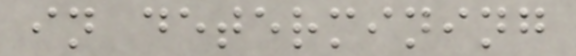in determining
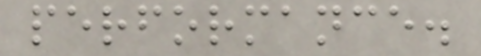performance.
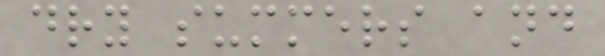dry summers and
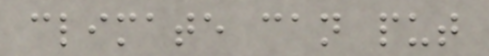climate can put
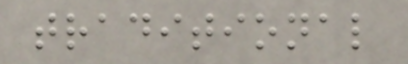traditional
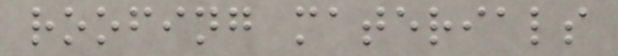roofing materials
